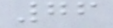76
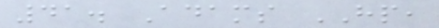41. Adams HP,
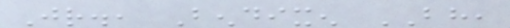Jr., Bendixen BH,
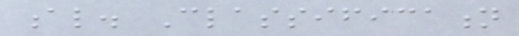al. Classification
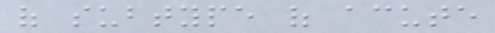of subtype of acute
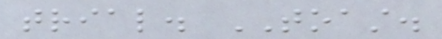trial. TOAST.
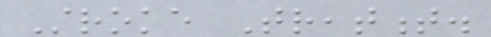Stroke Treatment.
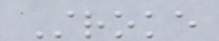Stroke
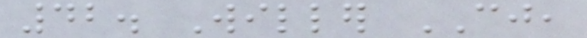42. Willer CJ,
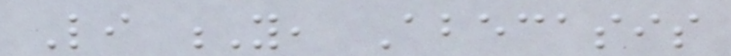Li Y, Abecasis
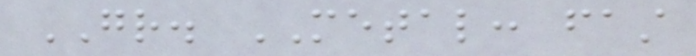GR. METAL: fast
